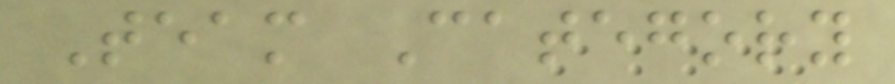Team Category
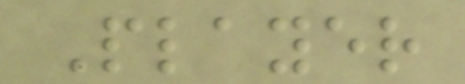Player
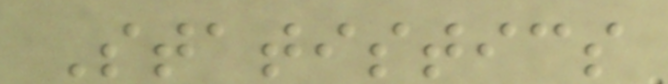Statistics
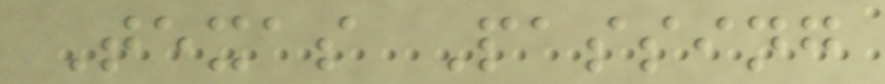Texas Passing
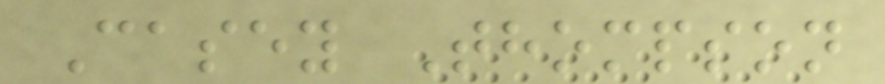Casey Thompson
